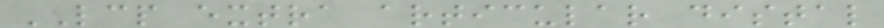LCP extra articular distal
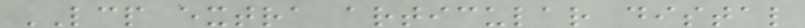LCP extra articular distal
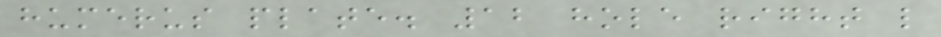humerus plate. 12 hole right l
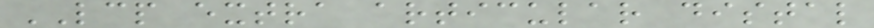LCP extra articular distal
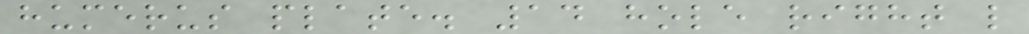humerus plate. 14 hole right l
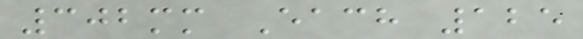302mm Each 125
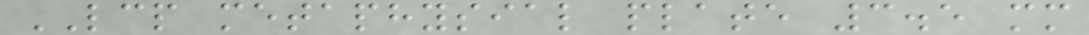LCP metaphysial plate 3.5 mm
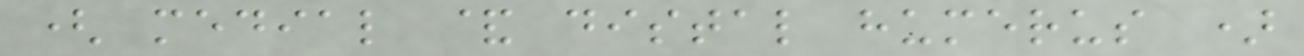( medial & distal humerus )
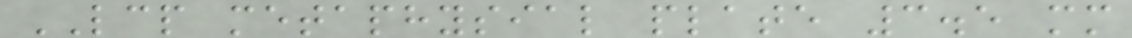LCP metaphysial plate 3.5 mm
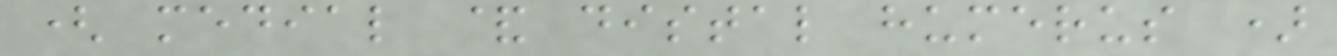( medial & distal humerus )
